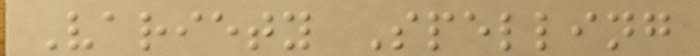Variety Spelling
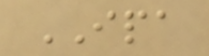IPA
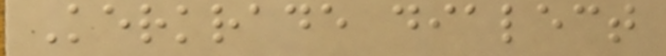Kerkrade dialect
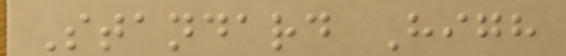Standard High
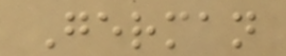German
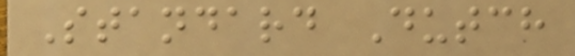Standard Dutch
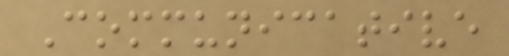Communicative
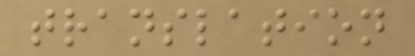translation
